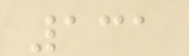131
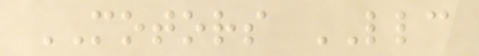MOTORS LLC
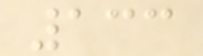133
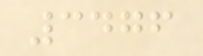3476
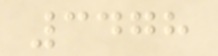3478
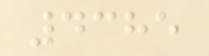4385
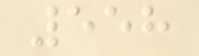558
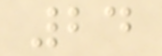24
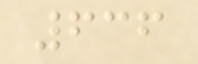636
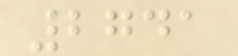2741
